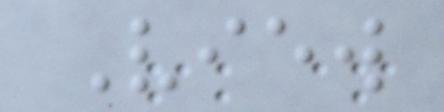View
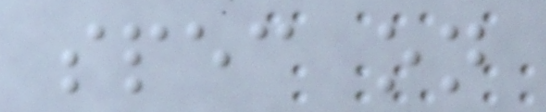spec on
